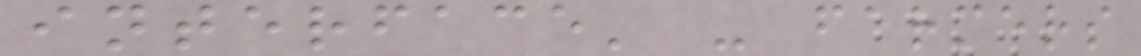interface' - farmers
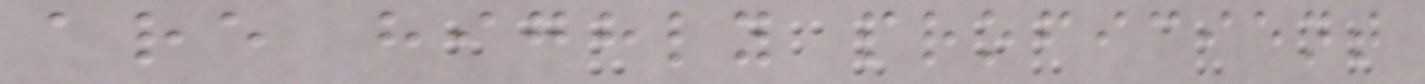are highly proficient
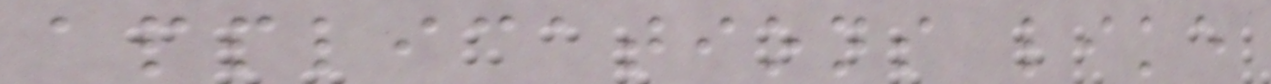applications like
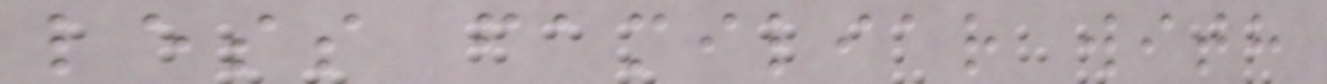less familiar with
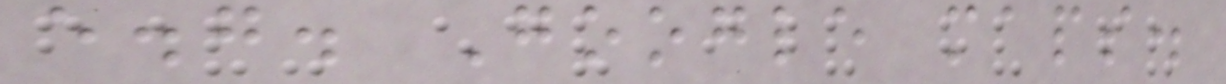e.g. Google maps.
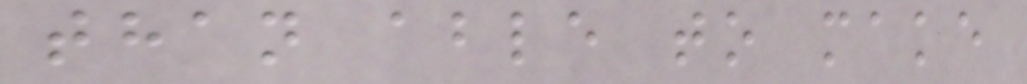than able to make
